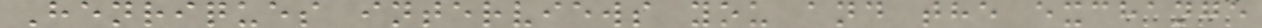Henriques interviews you and the exchange
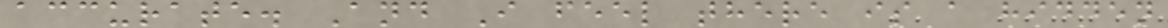accurate. And I feel there is a hidden
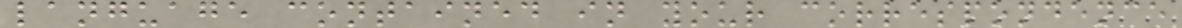language contained in your correspondence
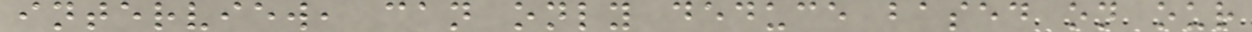interview, can only deduce based on our
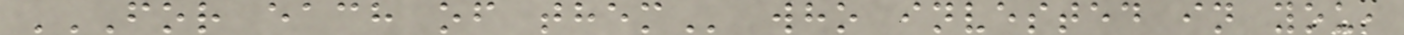FOR EACH OF THEM who invested in you,
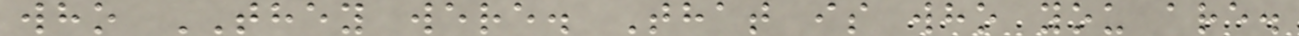who THEY were. That is who you are.
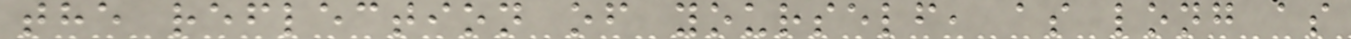the reflection of yourself, as long as
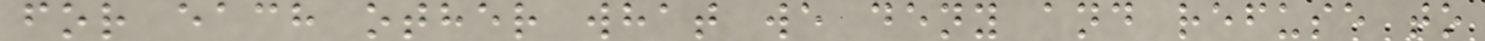for each other what we deny and refuse to
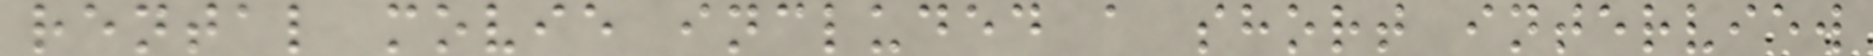rental movie included a short interview
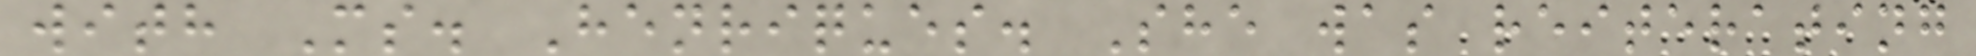with Ms. Henriques. She was reiterating
